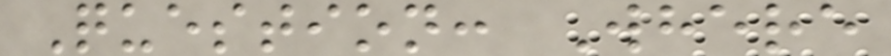Question: Where
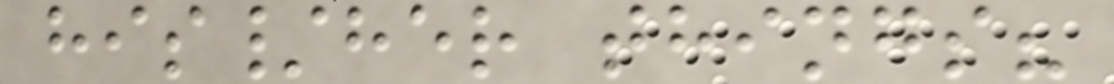his/her things?
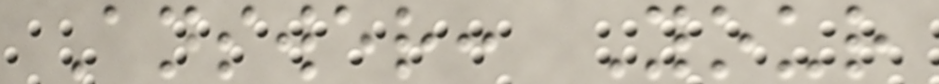Answer: Your
